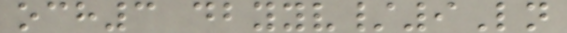och3 dbyyv/9Ln
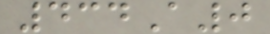434A0
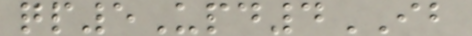qp5Upd4IB
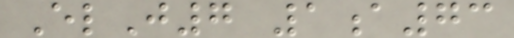ElJ7 1a73
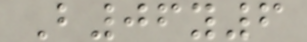B06y6
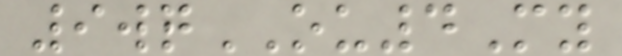9wqOU4My
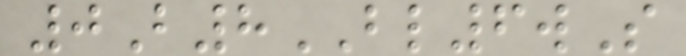0B8BL6wS
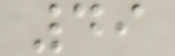49
